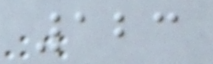123
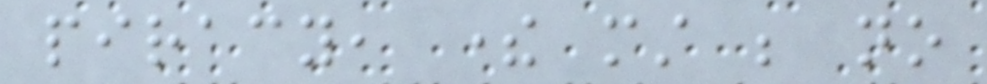piracy, there must be no
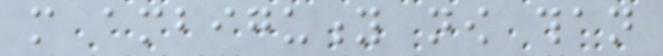more ambiguity now than
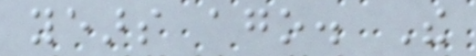years ago. The
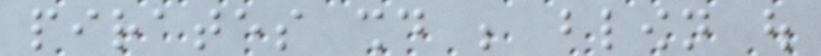pirates should be blown out
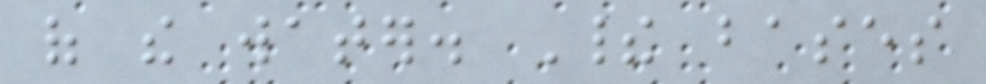of the water. Their bases
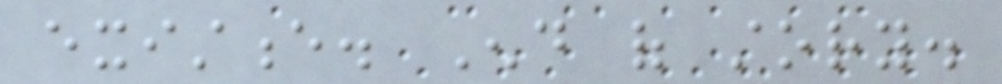existence. End of story.
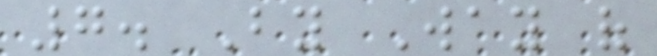7. By Way of
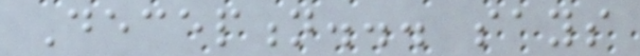Deception... says
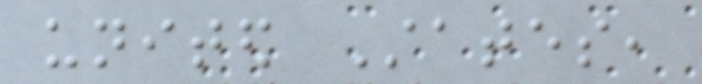united States,
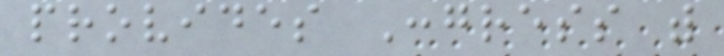provides Congress with
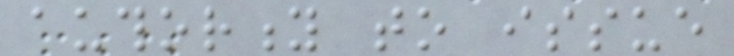authority to issue
